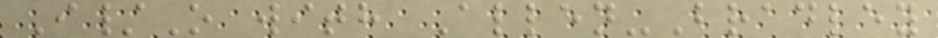I/O with Allen-Bradley
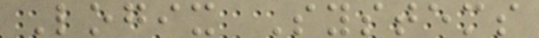Logix Systems
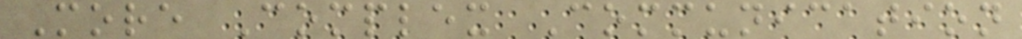More Complex Communication
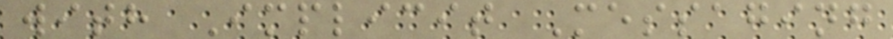with Implicit Messaging
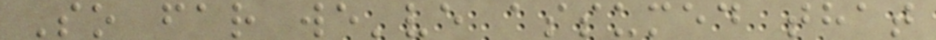So far we've assumed that
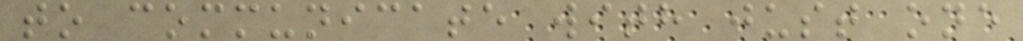to communicate with just one
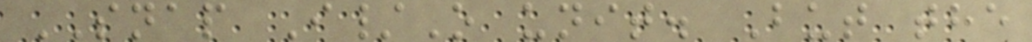SNAP I/O unit. But the
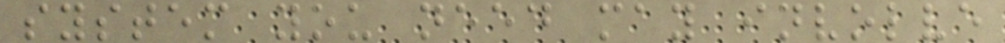system you need may involve
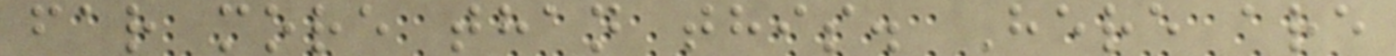far more than this. Here are
